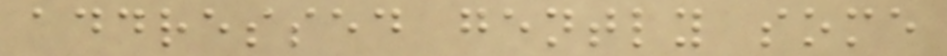addressed gently some
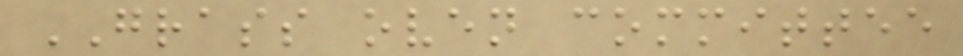GRASS oven committee
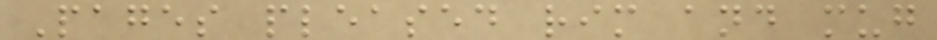Pages pleased rim and mug
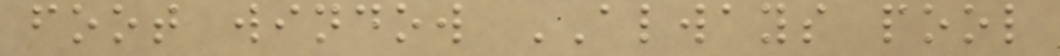foot window ALWAYS pool
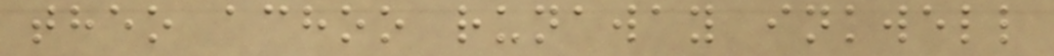theo achoo runaway inkwell
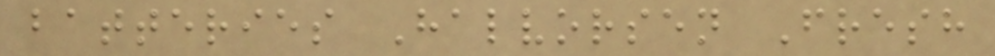batteries Halvorsen Fresh
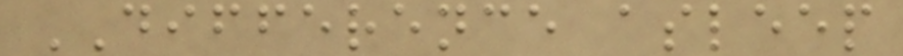DIFFERENCE asleep
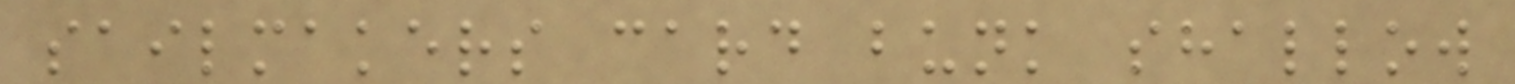sailmakers card bunk shallow
